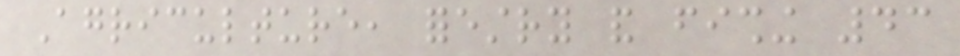Agriculture, forestry and fishing 43
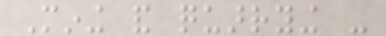Mining and quarrying -
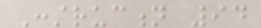Construction 94
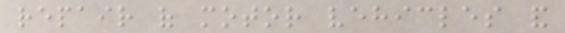repair of motor vehicles and
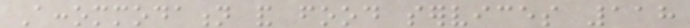Accommodation and food services 118
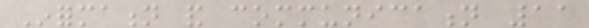Information and communication 11
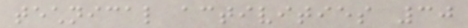technical activities 30
